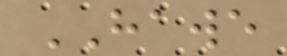HAWE
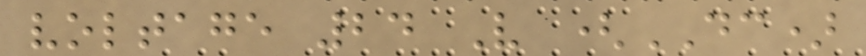voltage 24 V (DC)
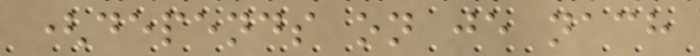(depends on je nach
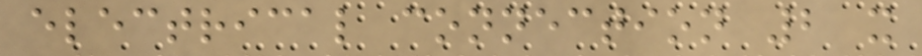electrical connection 2 x
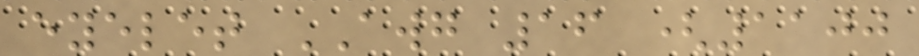eyelet AWG 16 (1100
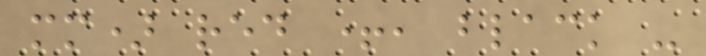mm) red +, black -
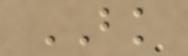BK
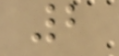2
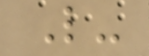L-
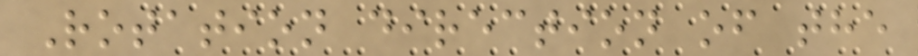Rotation direction of the
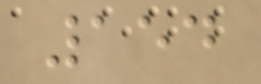154
